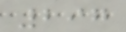297
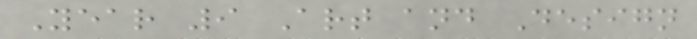Year 9 Art and Design
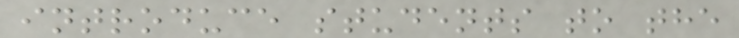introduce students to the
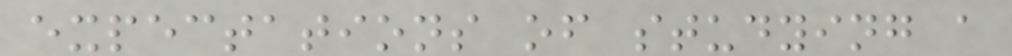expectations of studying a
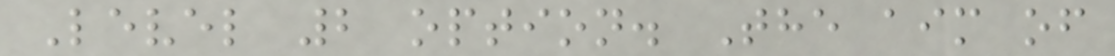Level 2 option. The aim of
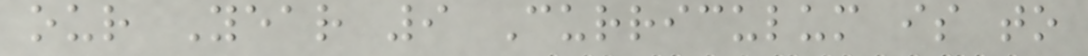our Year 9 Curriculum is to
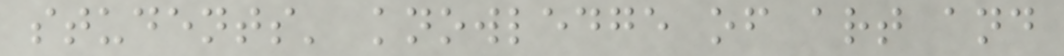students' knowledge of art and
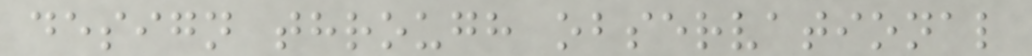design through observational
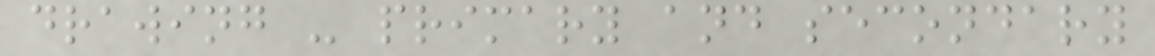drawing - primary and secondary
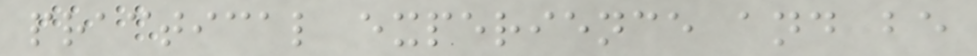practical experience and be
